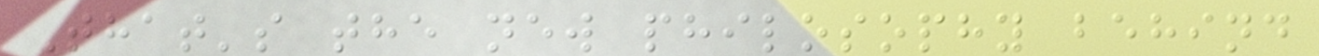That's the new philosophy behind
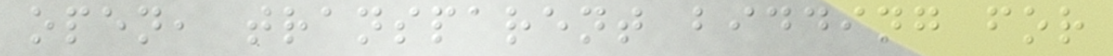open, transparent bidding for
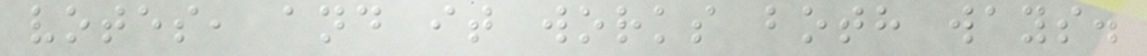votes, and it works both ways.
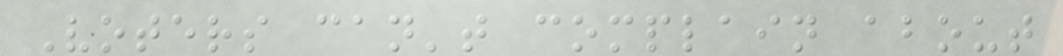Voters can't complain about
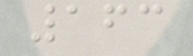163
